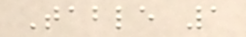Table 1
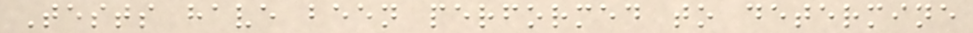Tests have been performed to determine
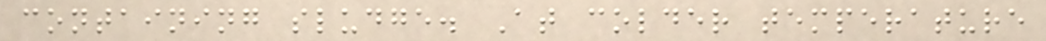containing sludge. At colder temperature
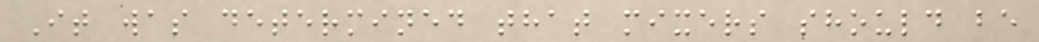It was determined that mixers should be
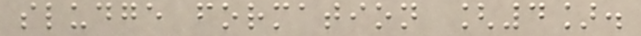sludge formation [4].
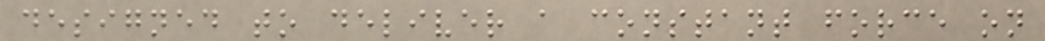designed to deliver a constant force on
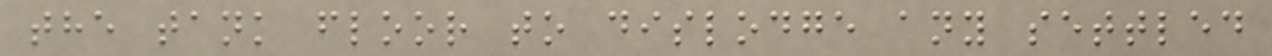the tank floor to dislodge any settled
